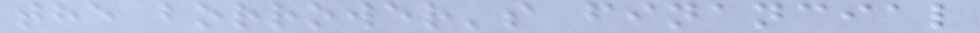the borrower's financial
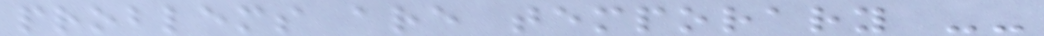problems are temporary --
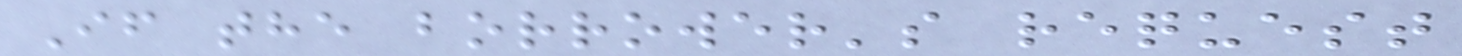If the borrower's request
